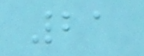21
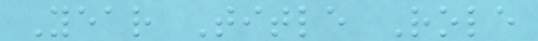Year Title Role
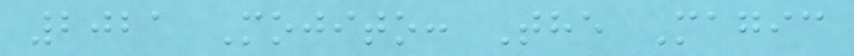2021 Mojito: The Magic
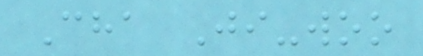Cha Ji-woo
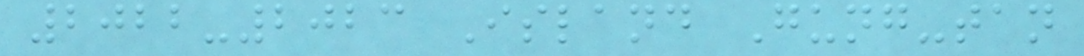2022-2023 Island Gung-tan
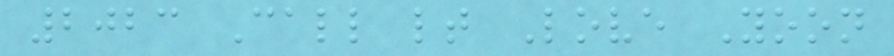2023 Call lt Love Yoon
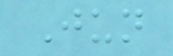Jun
